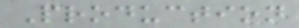Production
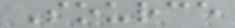Source
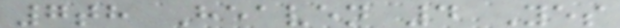7th Heaven 4 Yes
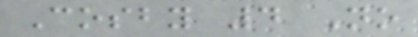Cosby 4 No
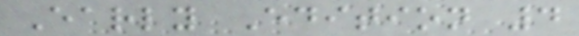Early Edition 4
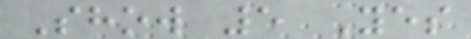Show 5 Yes
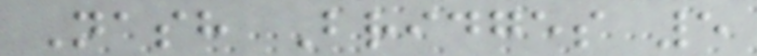Nash Bridges 5
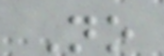No
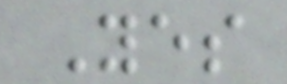Yes
